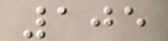105
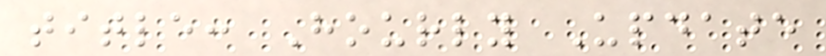title: Hourly Update
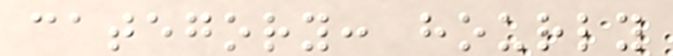category: hourly
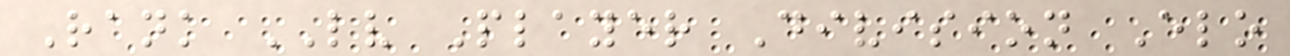Rank LV Player Division Elo
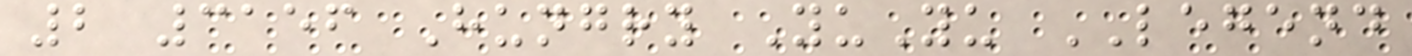2 3156 Hungry YuYu LEGEND
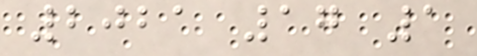2021 17 1
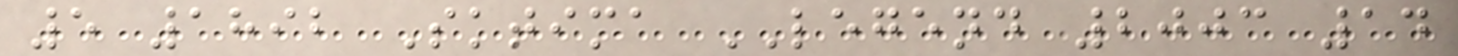5 1892 Sktima LEGEND 2003 14
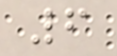6
